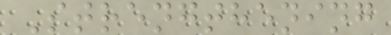Strengthening
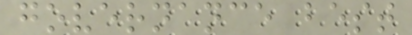governance best
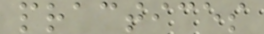practices
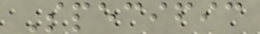Specific
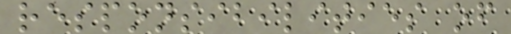responsibilities of
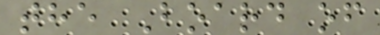the Board of
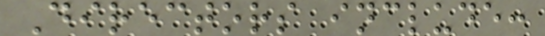Directors include:
